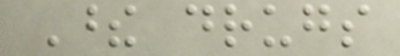These drugs
